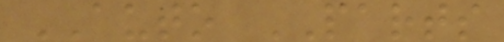AUTO PARTS
